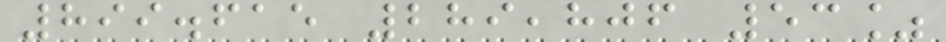899.615 289,806 53%
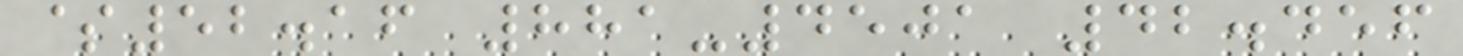$52.16 881-4501 42.456
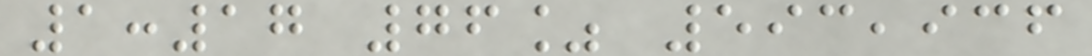1:17 76% 593,936
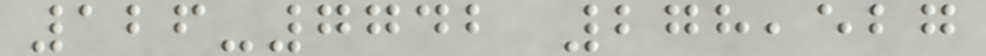126-7742 278,527
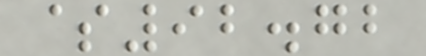$92.72
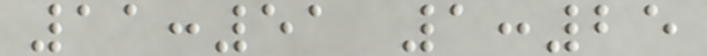11:51 1:25
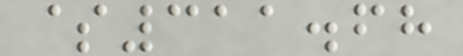$311.68
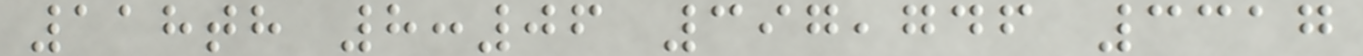118th 8:06 397,746 3317
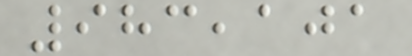983,101
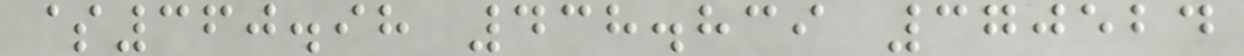$360.98 438.839 370524
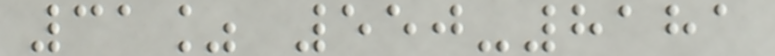31% 550-8181
